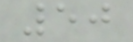50
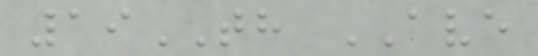19TH AVE
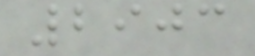2903
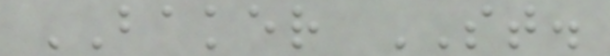BAKER ST.
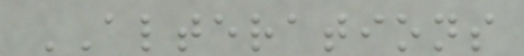ALTERATIONS
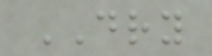DRY
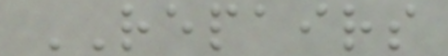REPAIRS
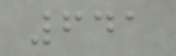641
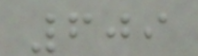609
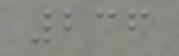236
